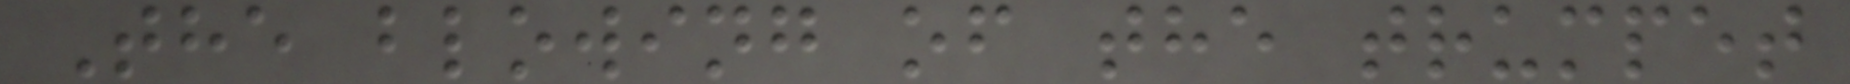The blowing of the trumpet
